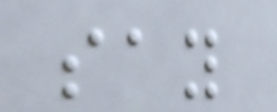say
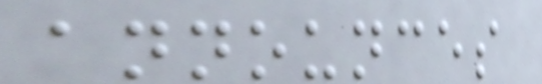announces
